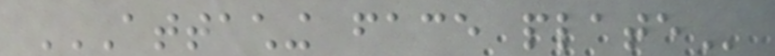ATTACHING FACE PLATE
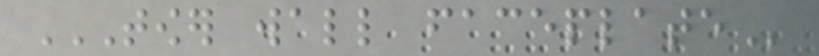TOWER WALL FACEPLATE
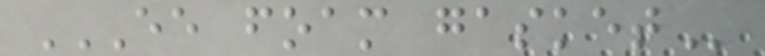EE FOAM GASKET
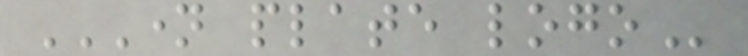NAME PLATE LOGO
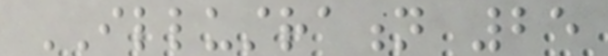ILLUSTRATION 25
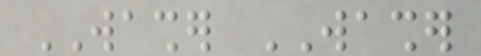WASHER WASHER
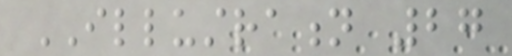ILLUSTRATION 27
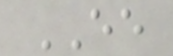EE
